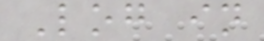Log in
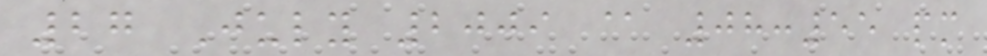27 July 2009 @ 08:55 pm
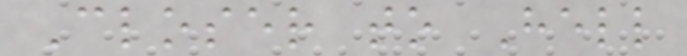Closer to Hell
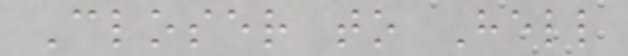Closer to Hell
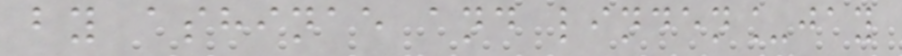by ashinae and linden_jay
